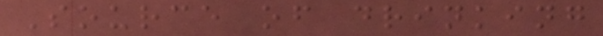Source of drinking
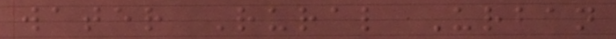water Rural Urban
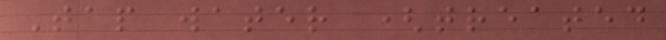Tap water (treated
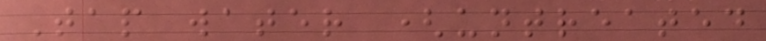Tap water (untreated
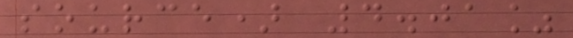source) 4.01%
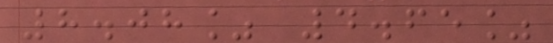8.08% 4.65%
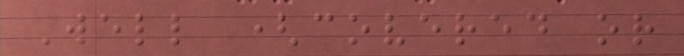Well (covered or
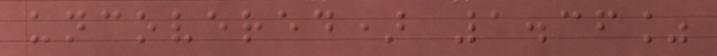uncovered) 1.36%
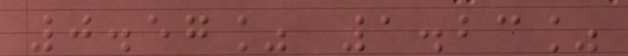0.57% 1.23%
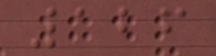126
